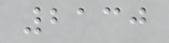2130
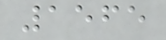1565
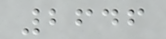2646
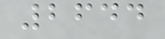2644
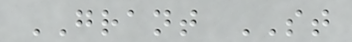GRANT ST
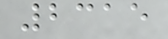2315
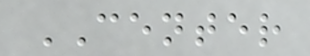CENTER
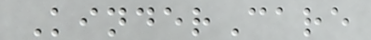KinderCare
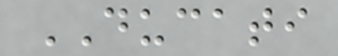DUCATI
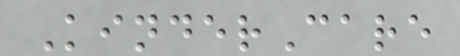KinderCare
